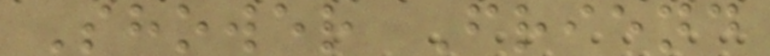Shower Friend
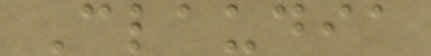Claudia
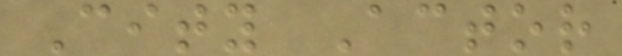City Actor
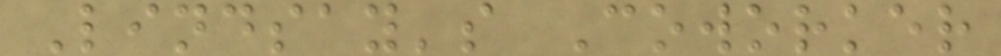Lindsay's Coworker
